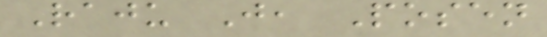Raju J, Posen
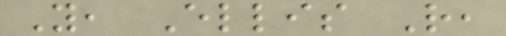Y, Ellis R,
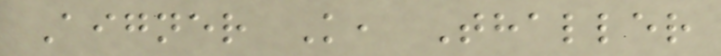Aigner K, Thaller
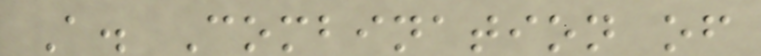A. Combination of
